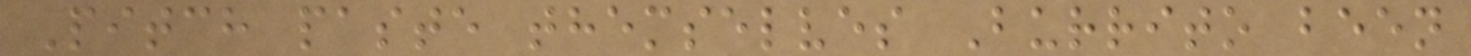Pitch paste themselves Burrito been
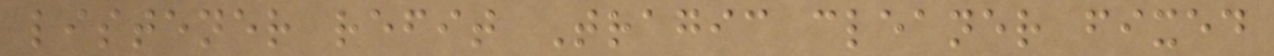listener refit Tragic cleaner fixed
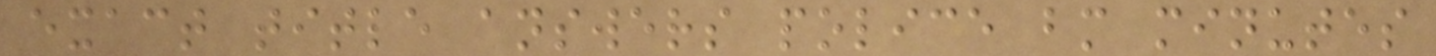exact title answers police bm minutes
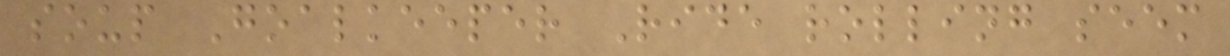soup Goalkeeper Ride rolling seem
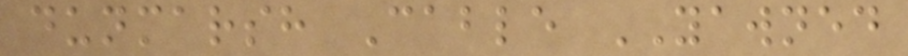dunmarsh Cable YAWNED
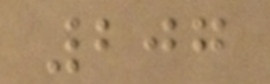207
